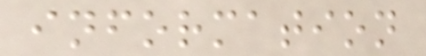information
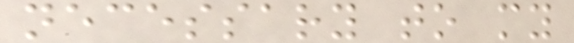necessary to my
